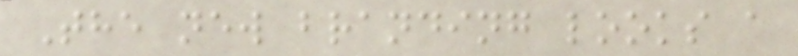The new branding looks a
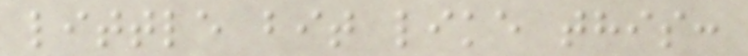little bit like this:
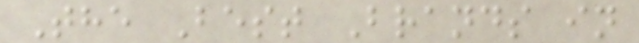The Best Brands in
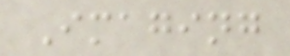Imaging
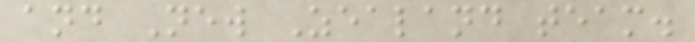and New Zealand team.
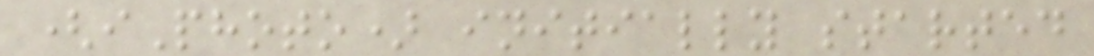(iPhoto) initially started
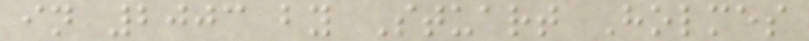in 2003 by Stuart Holmes
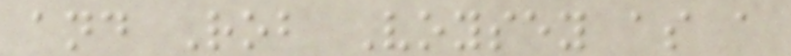and Rob Voysey as a
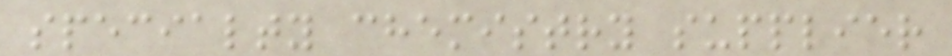specialty chemistry supplier
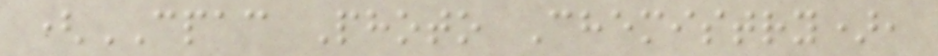(CPAC Photo Chemistry),
